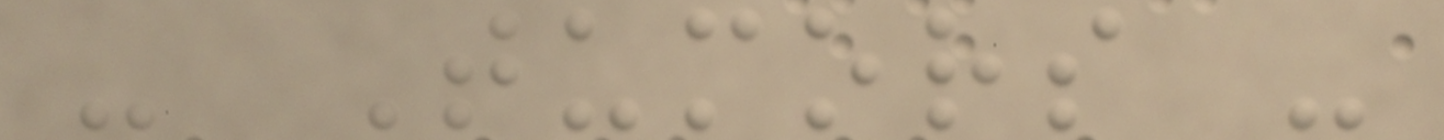- Tumors -
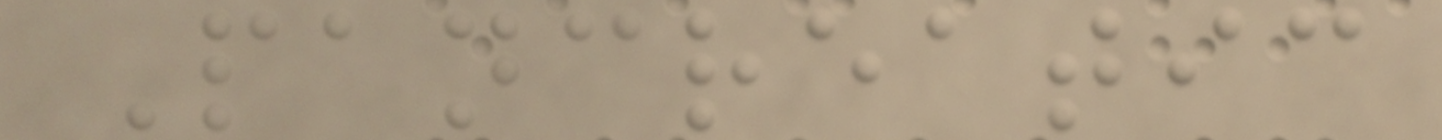Pancreatic
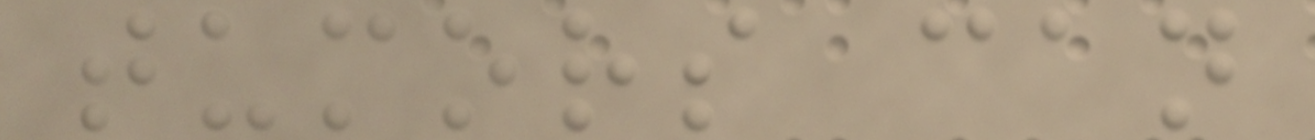tumors can
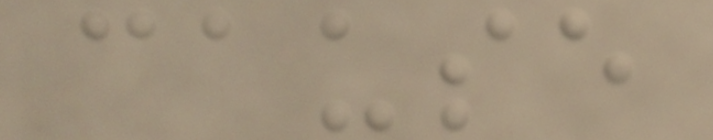cause
